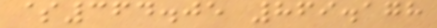$364.05 869.178
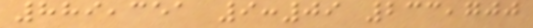889,351 9:09 233,700
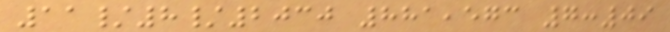11/8/2030 881,573 7:09
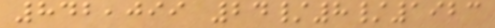842,099 24/8/1923
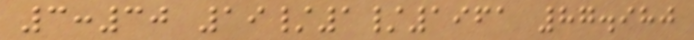3:30 19/1/1961 87.980
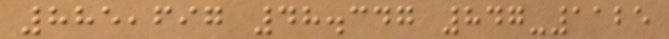885,697 48.347 847-1125
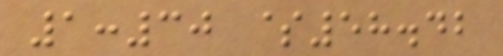1:30 $58.42
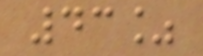43%
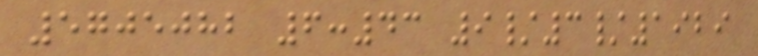5705082 6:43 9/3/1929
